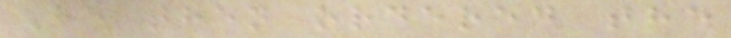He then ordered the
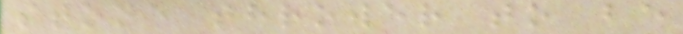stone thrower to be
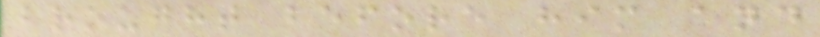brought before him and
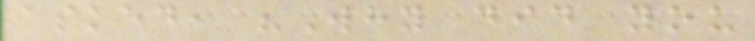asked, "Why did you
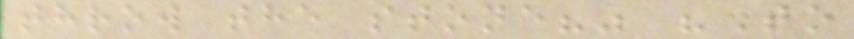throw the stone?" "To
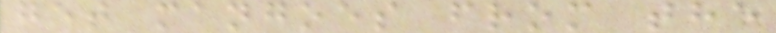get mangoes from the
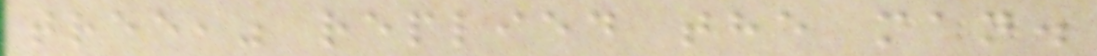tree," replied the man.
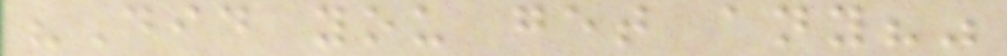"Did you get any?"
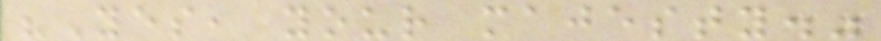"Yes, your majesty."
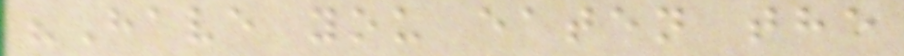"Have you eaten the
